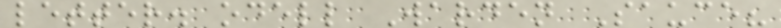letter. odell Warden Sauce?
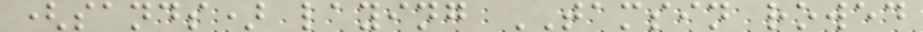(sands) laying TAMSIN rowed
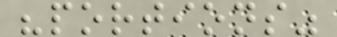"portions"
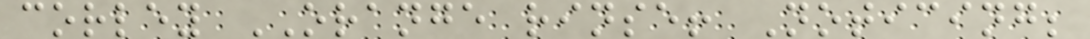corley ORANGE rinse! Noticing;
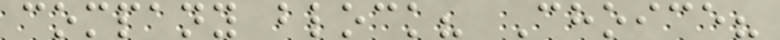company block? Choice?
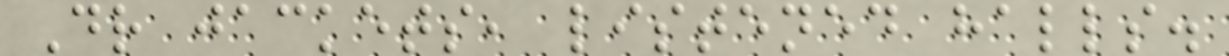Dr jackets, listened halls.
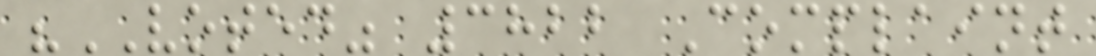"VOTED" 3822 Complaint
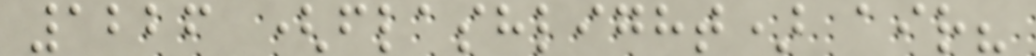1226 (flashlight) air?
